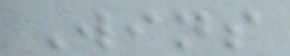Wins
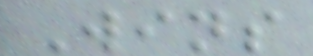Wins
